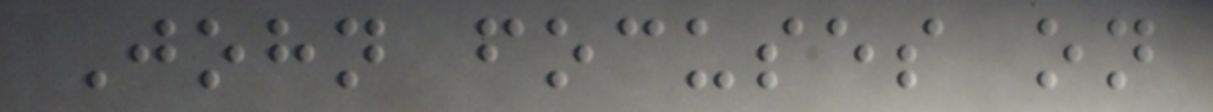John focuses on
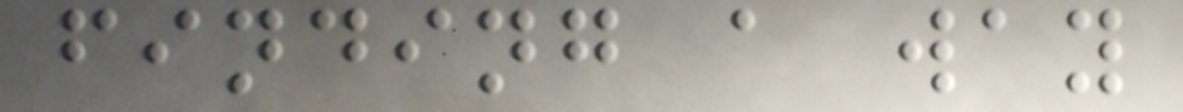finding a way
